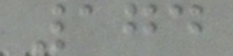174
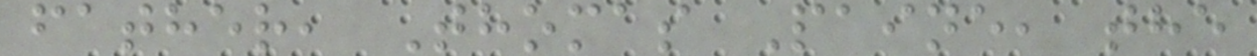father, Thomas Paine, the
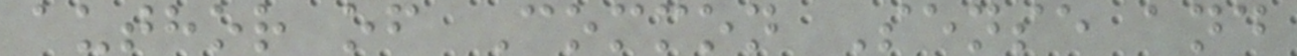author of Common Sense and
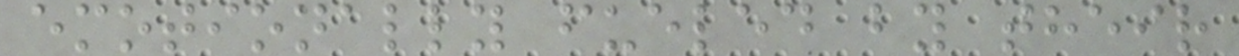emotionally fueled by their
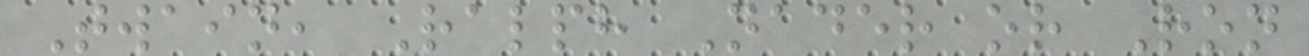Twain, Ralph Nader or Ron
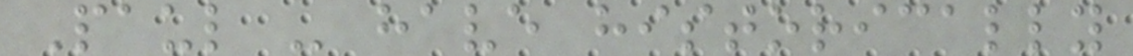Paul - have historically
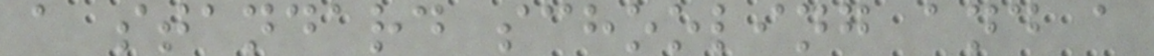a standard schooling and a
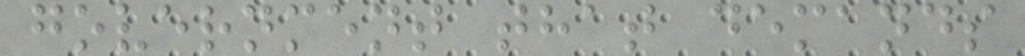government that demands
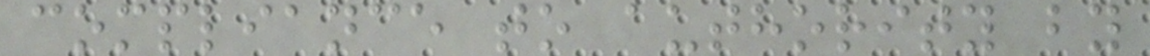compliance to authority by
